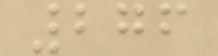276
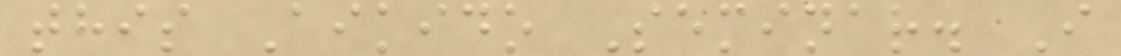this Aikido Seminar. I
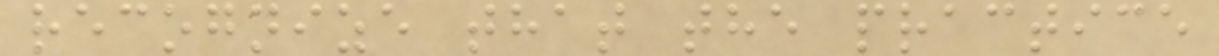recognize that the practice
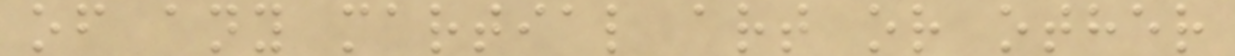of any martial art or other
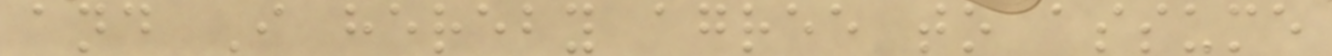and I hereby agree to assume
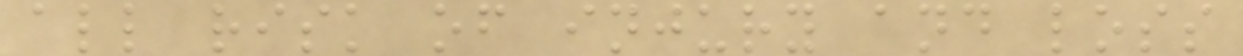all risk of injury and loss
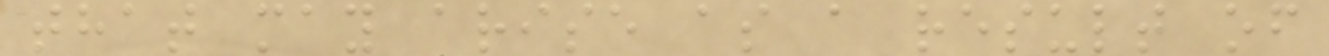that may arise as a result of
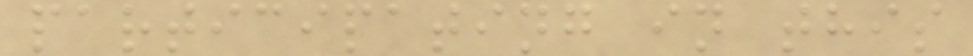participating in this
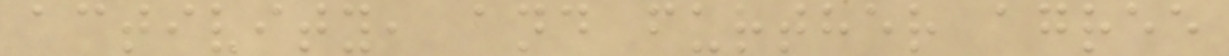activity, and further agree
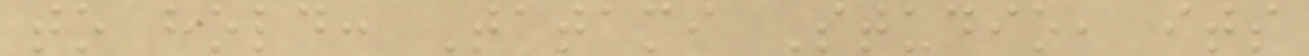to hold: Tatami Studio, its
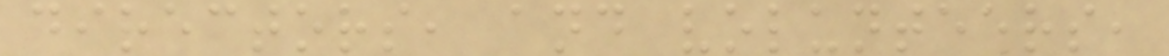directors, and volunteers,
